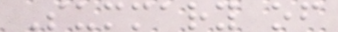Summary of
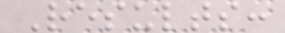Results:
